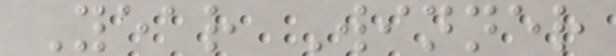Year Winner
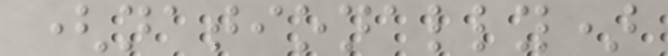(nationally)
